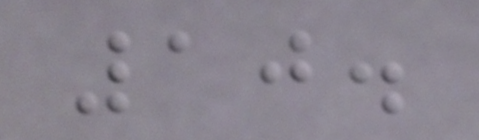10.
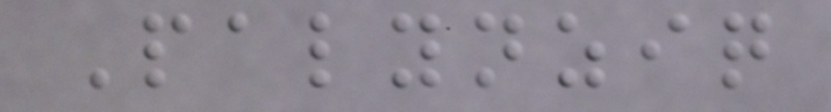Palynziq
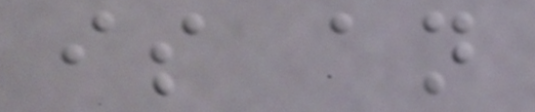is an
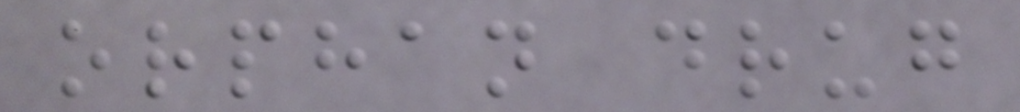orphan drug
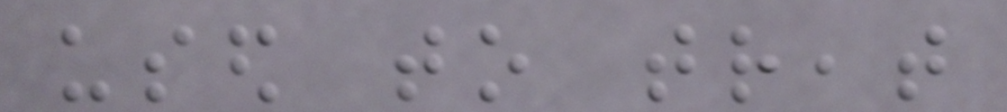used to treat
